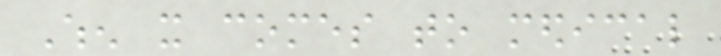When it comes to medical
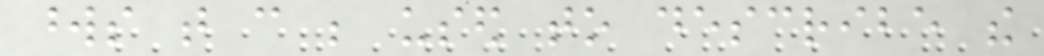words that can be used to describe the
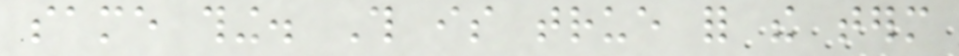same thing. This is true for the term
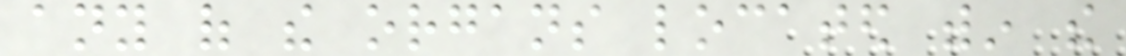any of the organs located within the
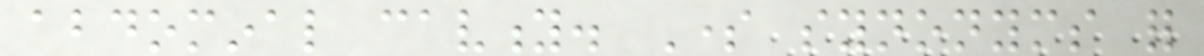abdominal cavity. Some synonyms for
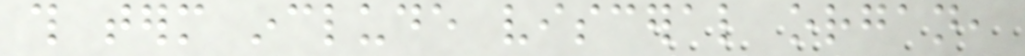this term include visceral organ,
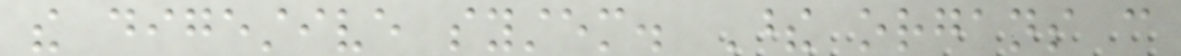the digestive system. These organs can
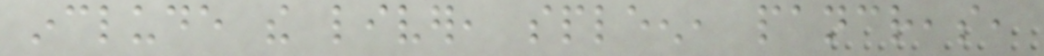include the liver, spleen, pancreas,
